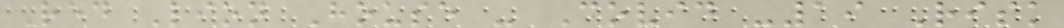Red Lion House - Covid -19 Risk
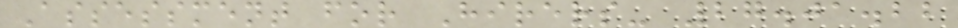Assessment for Hirers- 27.01.22
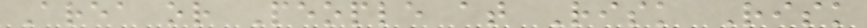Area or People at Risk Risk
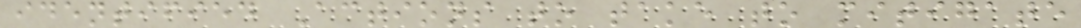identified Actions to take to mitigate
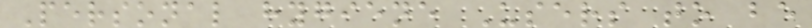Personal hygiene Users to be
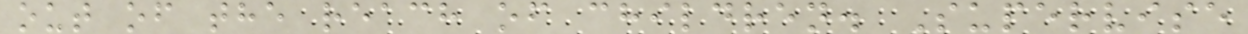out of the reach of children. Supervise
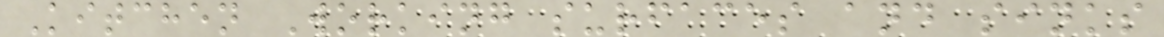Kitchen Working surfaces and sinks
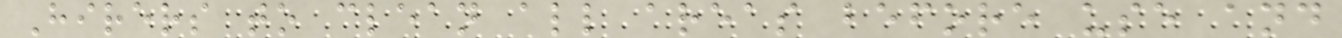Hirers to clean all areas before use and
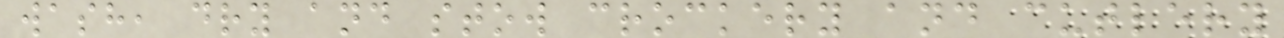wash, dry and stow crockery and cutlery
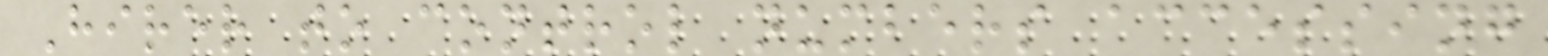Hirer to control numbers accessing
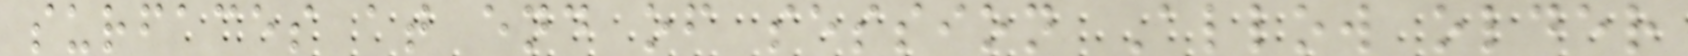surfaces at end of session Allow older
